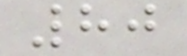80
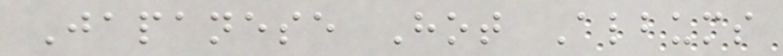Japanese Hot Albums
